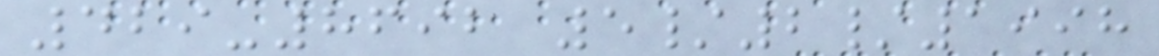429-8692 5/2/1998
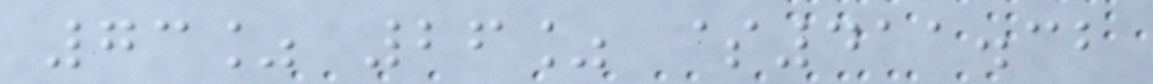73% 26% $411.32
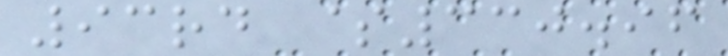93rd $330.96
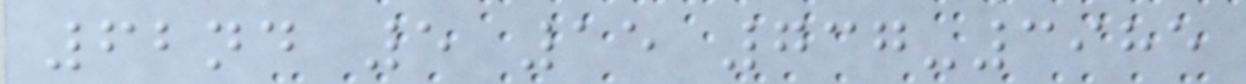62nd 5 15 737-3985
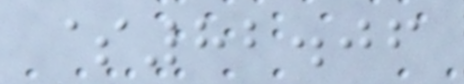$82.06
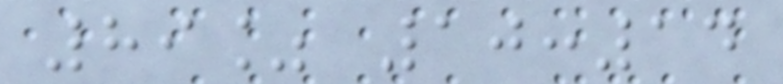89% 10:14
